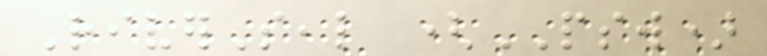RiverSeal (PSW)
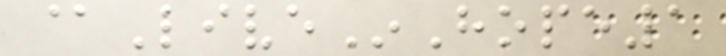@LiveInHope1
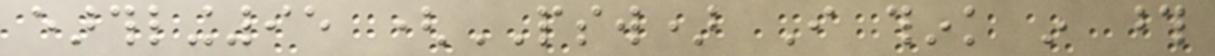earthling95 (PSW) I think in those
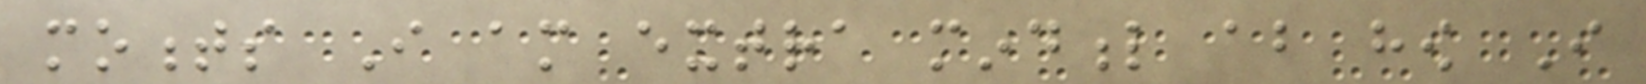moments I am extra mindful about how I
